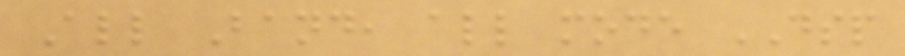All Band, all mode DSP
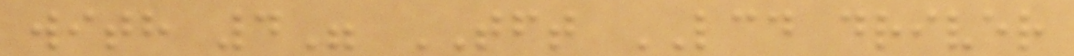with 4" TFT LCD driver
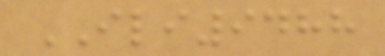ILI9488
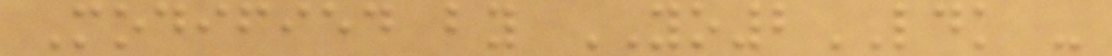Modified by YO2LDK -
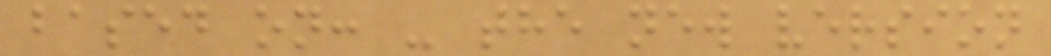based on: - the new version
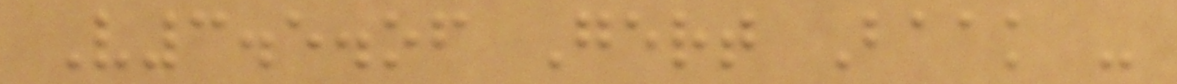V3.5.of Gert Baak -
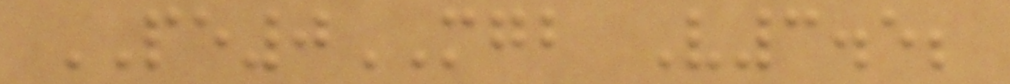PE0MGB V3.5;
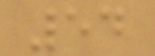54
